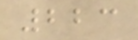223
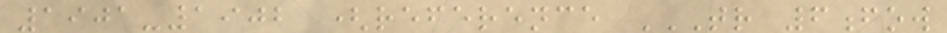1901-1902 (reference TR 6FOW
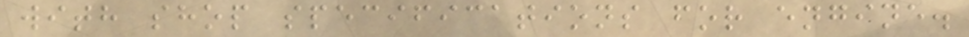with shop specifications for engine.
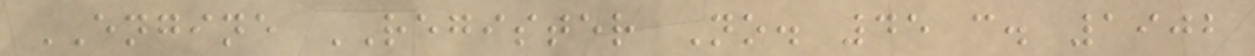ENGINE REGISTER No. 45 c. 1902
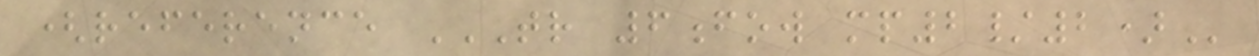(reference TR 6FOW MP2/2)
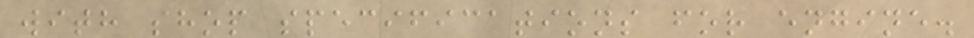with shop specifications for engine.
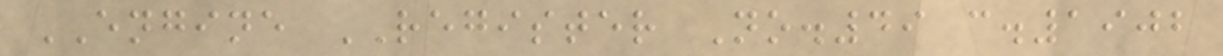ENGINE REGISTER No.49 c.1902
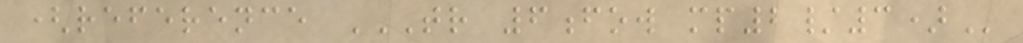(reference TR 6FOW MP2/3)
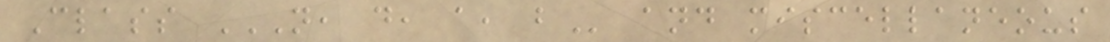Class N, D, A, B and miscellaneous
